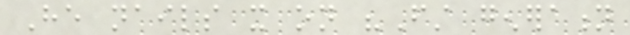He nails it on "First generation
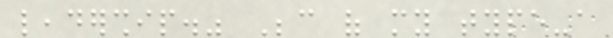leadership." Because of my type-a
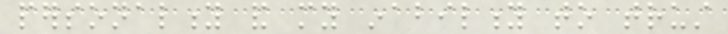personality and my inability to trust
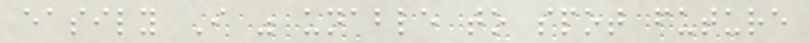easily I was unable to spot future
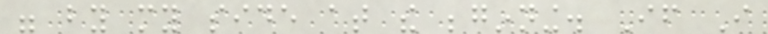were by my side at the beginning. If I
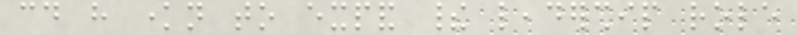could have known to expand their leadership role
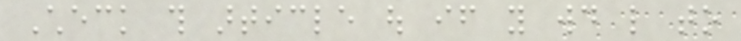Check this article out if you would like to
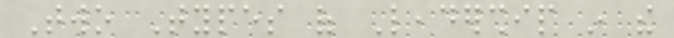Two Types of Leadership in the
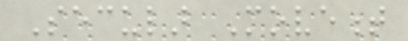Secular Movement
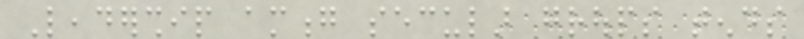Leadership among secular groups tends
